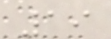19
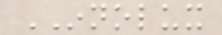INNOLUX
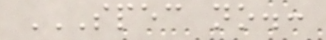SPEC NO.:
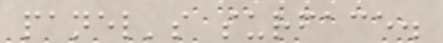panel's surface.
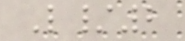L/2
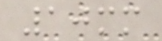10mm
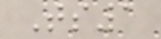Ts1
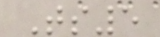Ts5
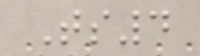Ts4
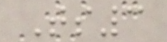Ts3
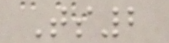Ts2
